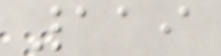119
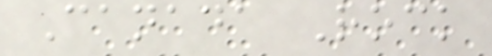Canada Rock
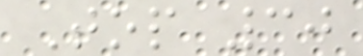Top 30
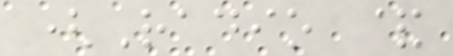(Radio &
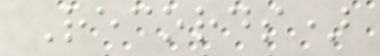Records)
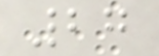27
